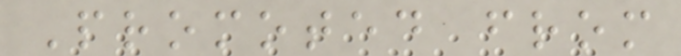Promoted from
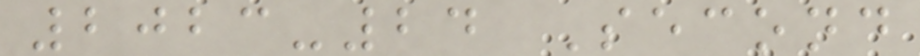2023-24 Second
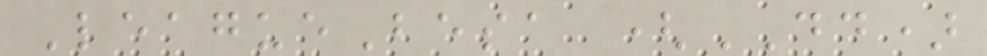LeagueBesa (DD)
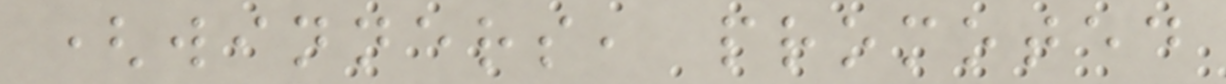(winners, promoted
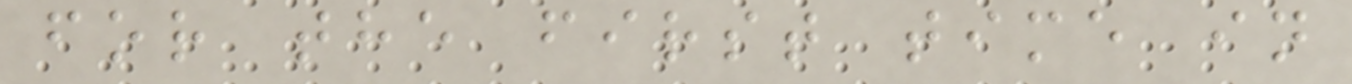for the first time in
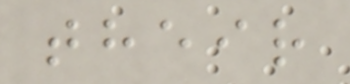their
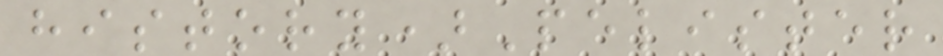history)Pelister
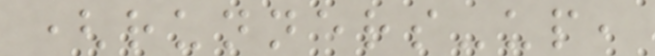(runners-up,
